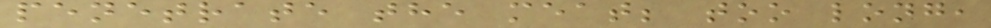penetrate the meat; too long,
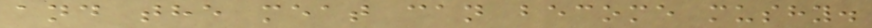and the meat can become mushy.
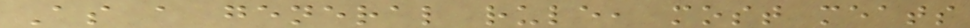As a general rule, most meats
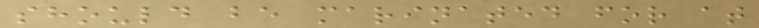should be marinated for at
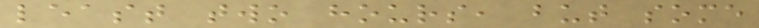least two hours, but some
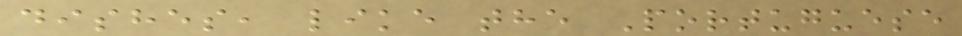dishes, like the Portuguese
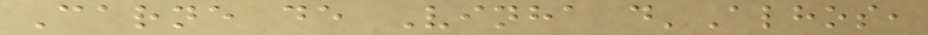Carne de Vinha d'Alhos,
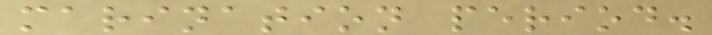marination period.
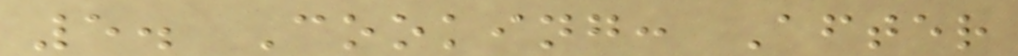5. Cooking: After
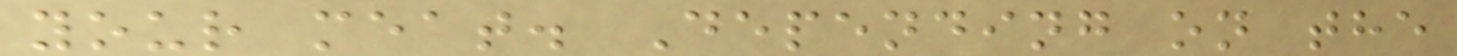your meat. Depending on the
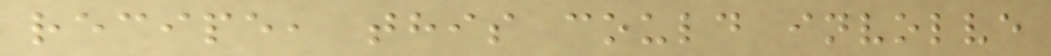recipe, this could involve
